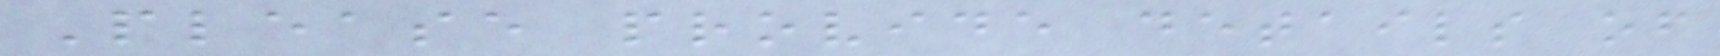Please provide details of
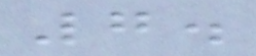7.
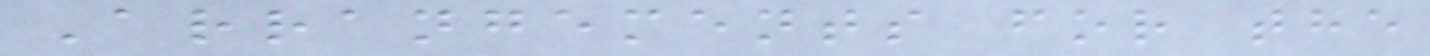Arrangements for the
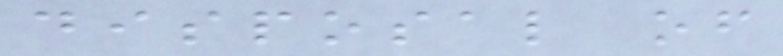disposal of
